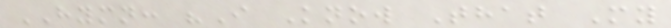HYMN: "I Know That My
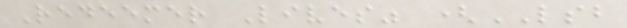Redeemer Lives" (LSB
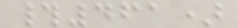#461)
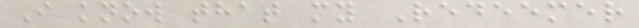I know that my Redeemer
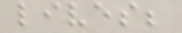lives;
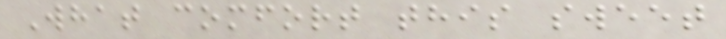What comfort this sweet
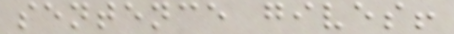sentence gives!
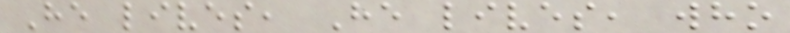He lives, He lives, who
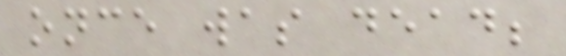once was dead;
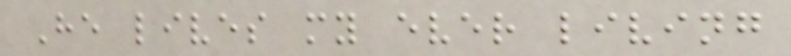He lives my ever living
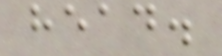head.
